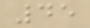45
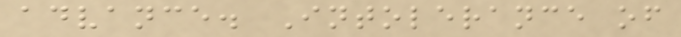advance. Intolerance of
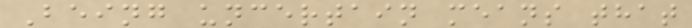Being uncertain means that
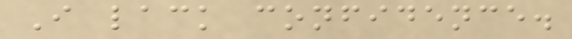I lack confidence.
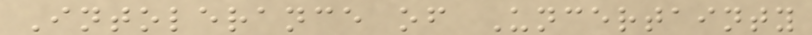Intolerance of Uncertainty
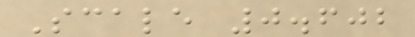Scale 0.602
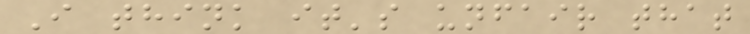I think it's unfair that
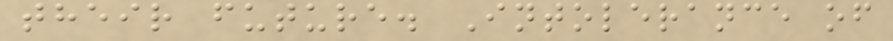their future. Intolerance of
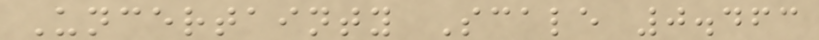Uncertainty Scale 0.463
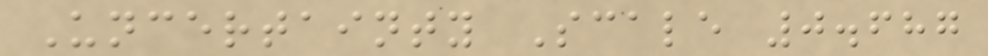Uncertainty Scale 0.687
